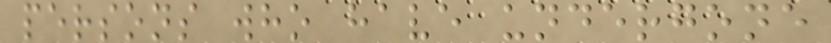persons who have undergone
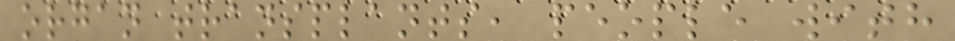organ transplants, people with
